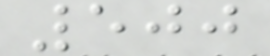500
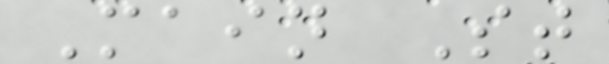Main St
